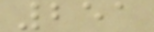251
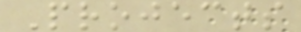Projects
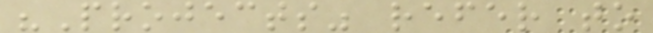"Projects" refer to
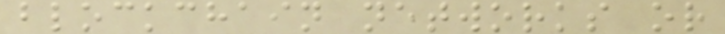blockchain networks or
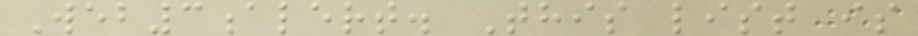Web3alert. This list is
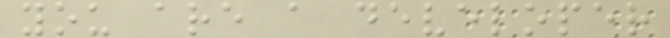you are a developer
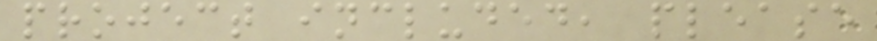project included, please
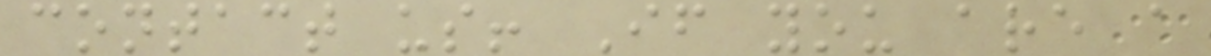contact us! If you are a
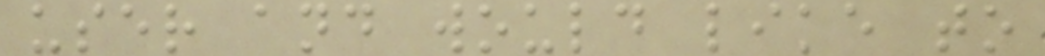user and would like to
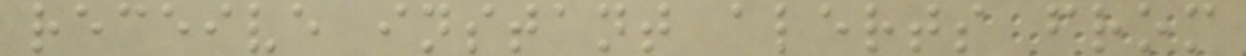receive instant alerts from
